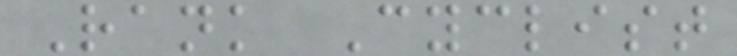Rank Cyclist
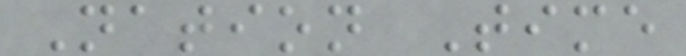Nation Time
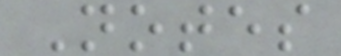Notes
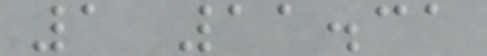1 11.31
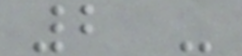2 -
